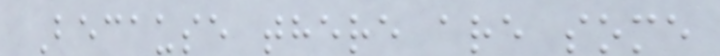Because there are some
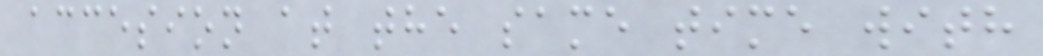accesion at the same time with
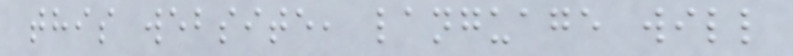this website, language will
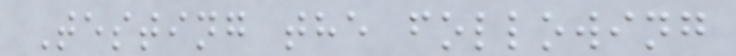Testing the following
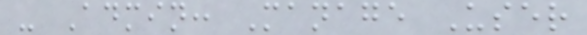- Admin: Manage User
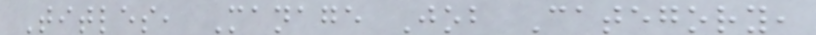Titles, Manage Job Category,
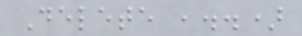Delete ,..)
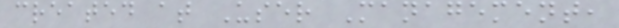created at User Management,
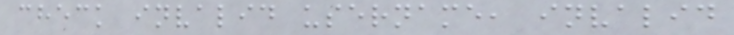check invalid username, invalid
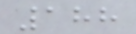188
